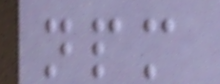npm
